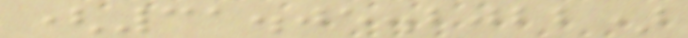(31.05.2022)
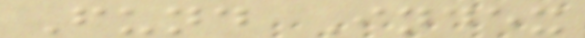Fund Index
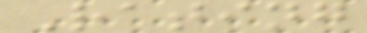Rating
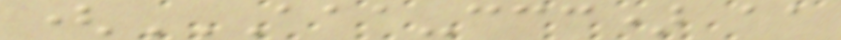(AAA-CCC) AA
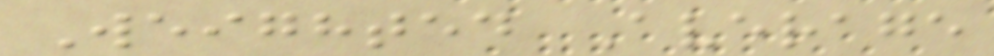Weighted Average
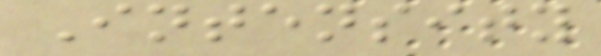Intensity
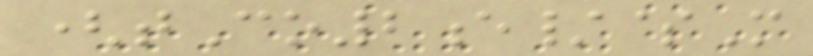(tCo2e/$M
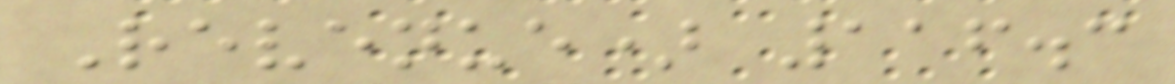Revenue) 116.3
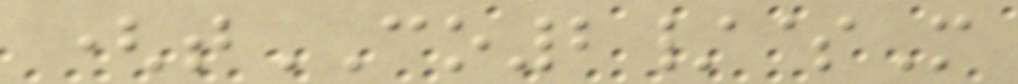(tCO2/$M
